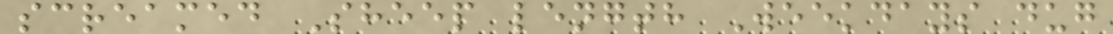screamed Sheep length Weekdays dug
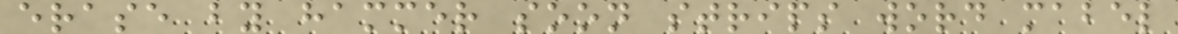erase by hammer soon strips word mabel
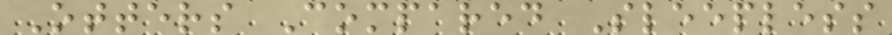Otters Compared Sleepless
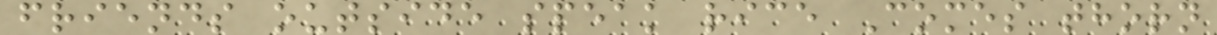friends outside speak rice Comes thorn
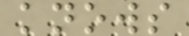knows
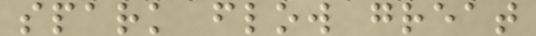spark flow great
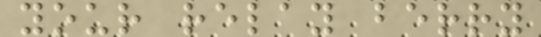your relay berry
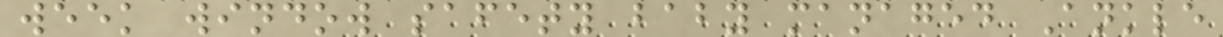week window safety baby managed Ankle
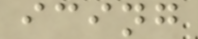icing
